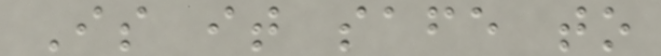Is it safe to
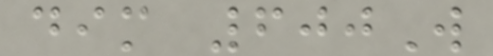dim 600W
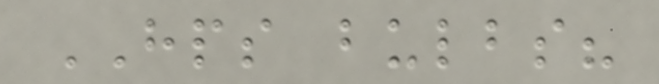HPS bulbs?
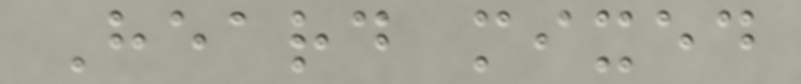Heard mixed
